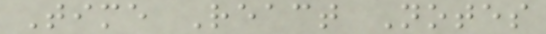Time React Notes
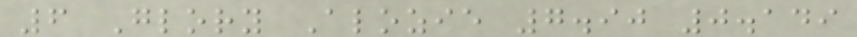6 Glory Alozie 7.90 0.149
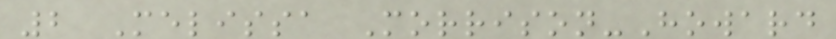2 Melissa Morrison-Howard
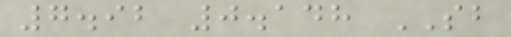7.92 0.148 SB
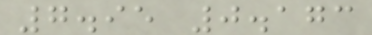7.95 0.173
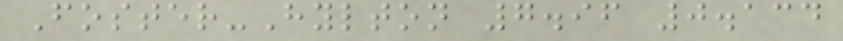Foster-Hylton 7.96 0.134
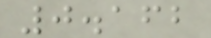0.162
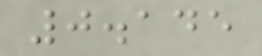0.145
